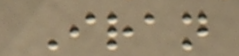Iran
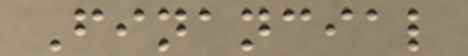Financial
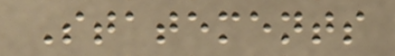Statements
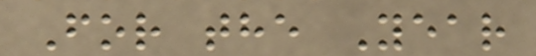For the Year
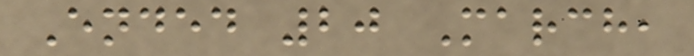Ended 20 March,
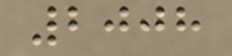2008
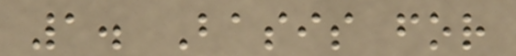1. Basis for
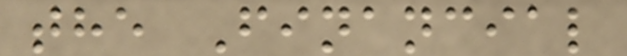the Financial
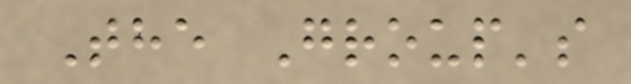The Group's
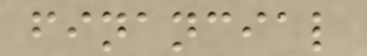financial
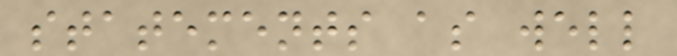statements as well
